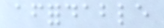affordable
